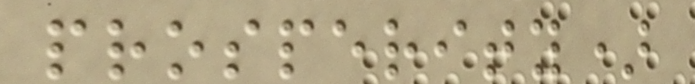prosperity)
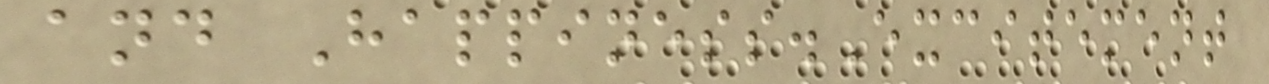and Happiness.Excitement
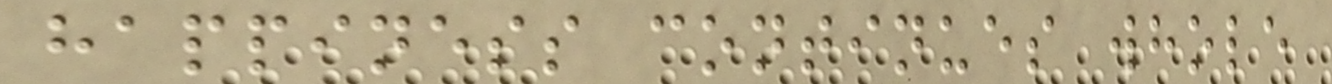happiness continues whole
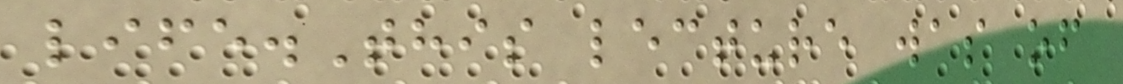life.This lecture was of
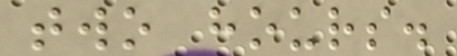two hours.
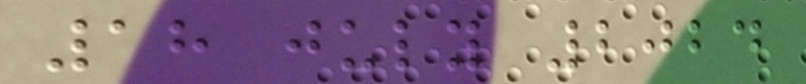18 july 2024
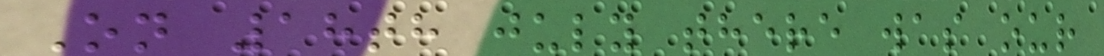On 18th july there was our
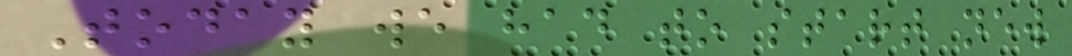Today we had to start new
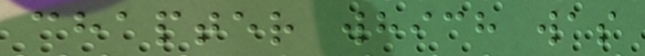chapter which was
